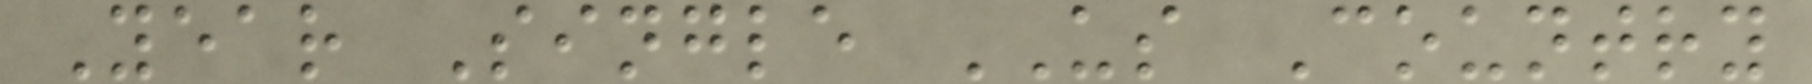Year Single US Country
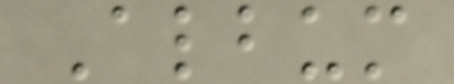Album
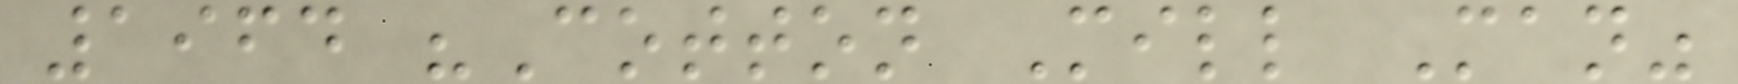1964 "Cotton Mill Man"
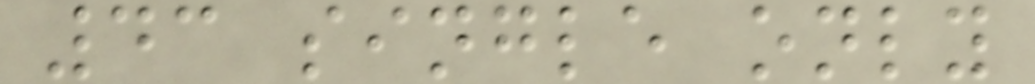43 single only
